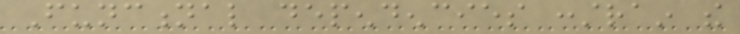Functional dependencies constrain the
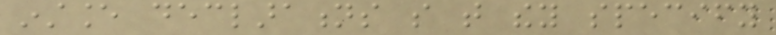instance declarations so that they specify
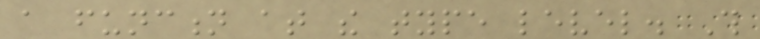a function at the type level. This
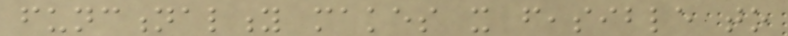functionality makes it feasible to
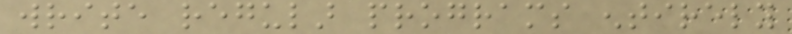write regular programs entirely
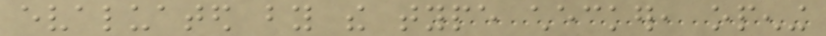evaluated by the type checker, opening
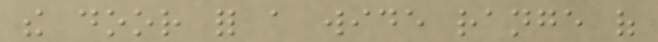the door for a wide range of
